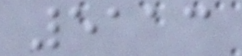5113
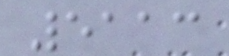5113
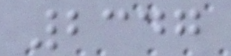2347
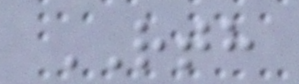RTH
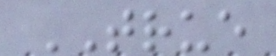TRUE
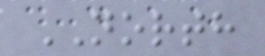NORTH
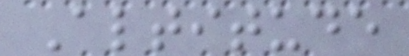Altitude
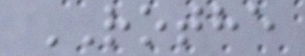ROTHE
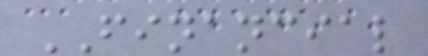FINANCIAL
